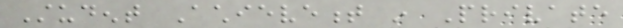Student Achievement in Private
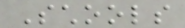Schools
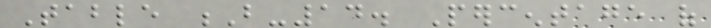Table B-14. Percentage of
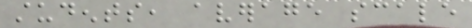students, average scale
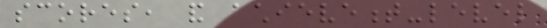scores, and achievement-level
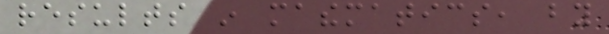results in mathematics, by
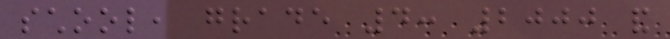school, grade 4: 2000 and
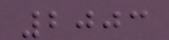2003
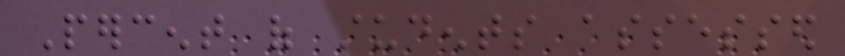Percent of students assessed
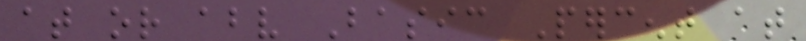at or above Basic Percent at
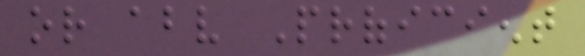or above Proficient
